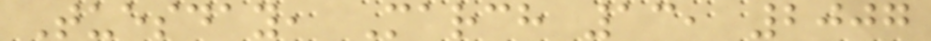Tuesday, March 13, 2007
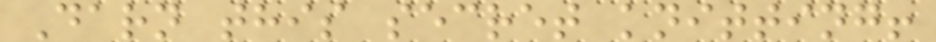Darn this secret knitting!
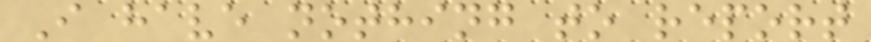I have nothing to report
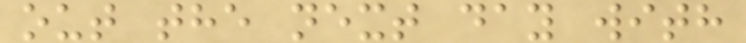out the next day with
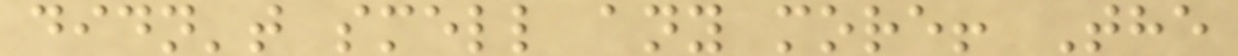didn't smell any more! The
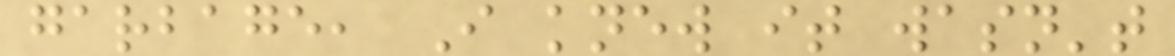garbage, I knew it wasn't
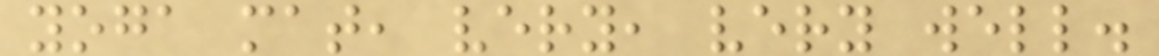yoga mat, very, very well.
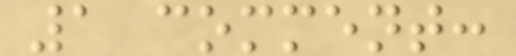1 comment:
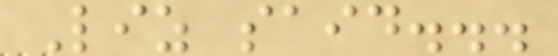Liz said...
